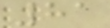81
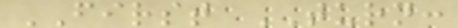FIRST TURN:
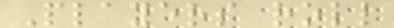Players roll
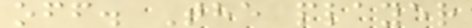off. The player
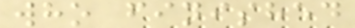who finished
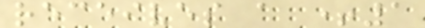receives a +1
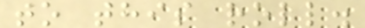to this roll.
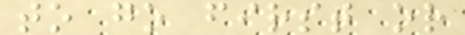to go first or
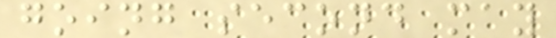going second may
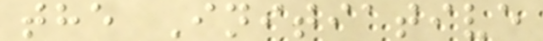the Initiative
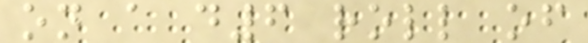on a d6 roll of
